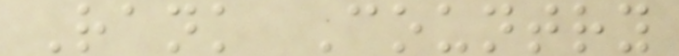Rank Country
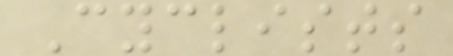Cyclists
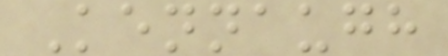Kennaugh
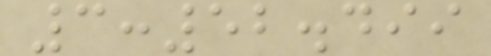3:52.499
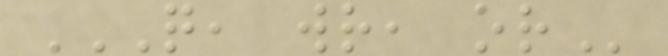Q, WR, OR
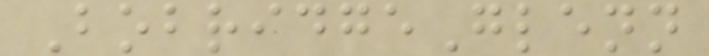BobridgeGlenn
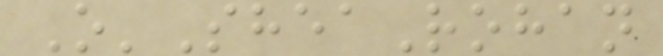O'SheaRohan
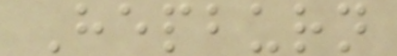Hepburn
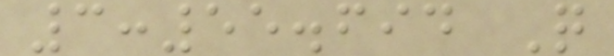3:55.694 Q
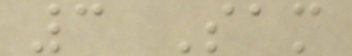3 Sam
